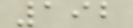192
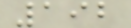192
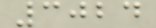3024
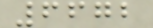6672
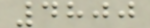4800
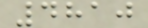4810
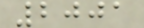2001
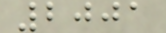2001
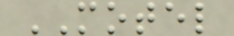MOTEL
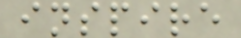inspire
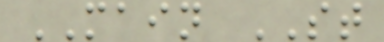MAIN ST
